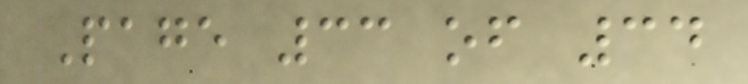Page 33 of 34
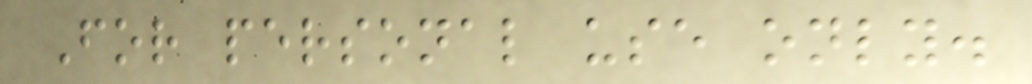For personal use only.
